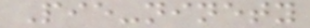Pie-ninety
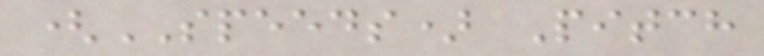(SPEEDS) Pitch
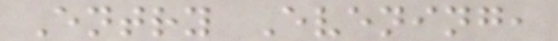Entry Evening,
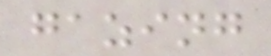gazing
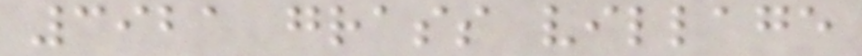3921 grass village
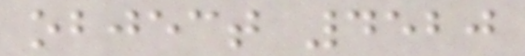object 4520
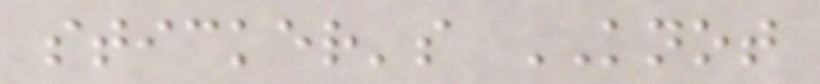sticker's KNOT
